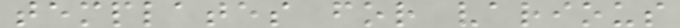templates for various
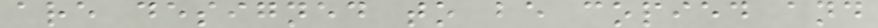are designed to be copied and
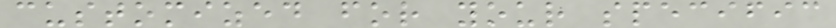customized for your specific
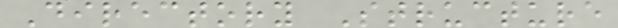Directory Structure
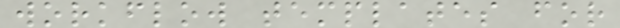workflow templates for
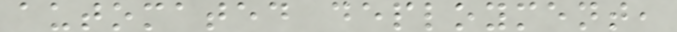automated deployment,
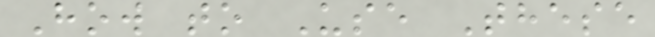How to Use These
